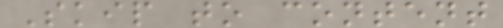Skip to content
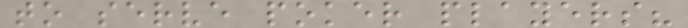to serve poker players?
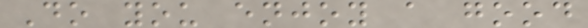Do you enjoy a good
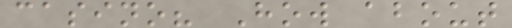casino? How about
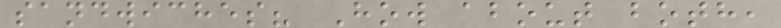sandwiches? How about both,
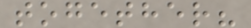together?
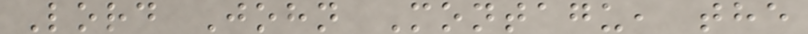Lord John Montagu, the
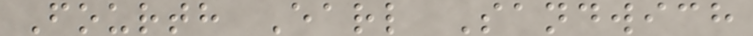Fourth Earl Sandwich
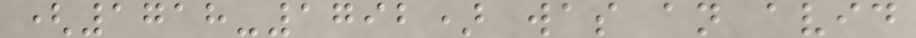(1718-1792) was an avid
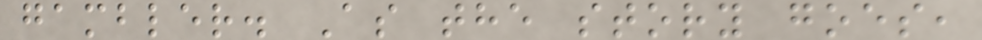gambler. As the story goes,
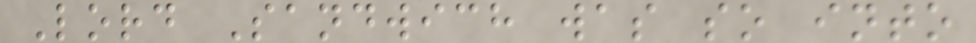Lord Sandwich was so into
